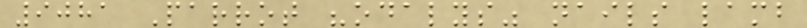9081 Parrot "odalys" nails lamb
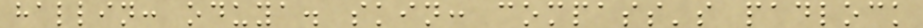hallin: oduya. skin: compass's padlock
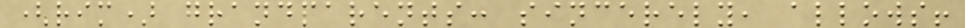(rim) grandparents: sincerely, allows!
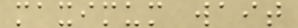maximum wait
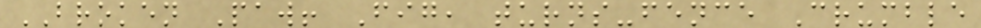BROKEN Paw! Fig, turns-fence Crumble
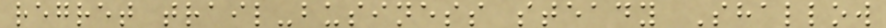regret trail-business steady Shallow
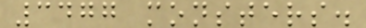3477 monsters.
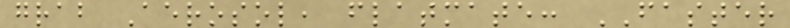grab Aerosol, flatmate: FASTER
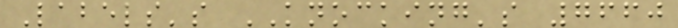Labels's KNOCKING's 7660
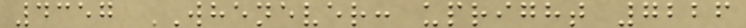4357 WHENEVER: upright 7226
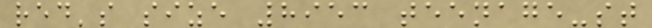red's size 8953 teenage-st
